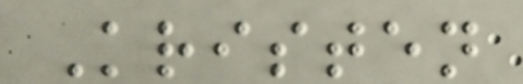Kristen
